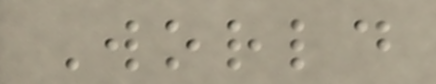World
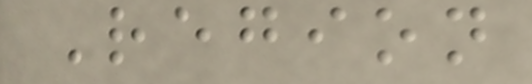Region
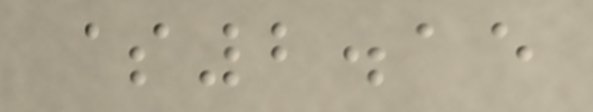$2.15
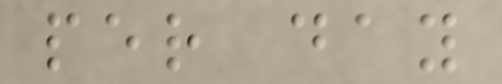per day
